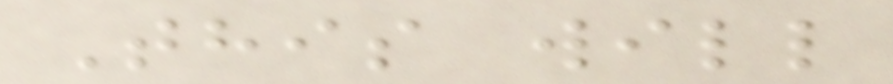This will
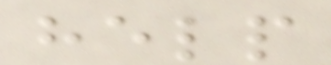help
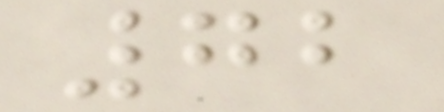72
